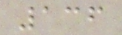136
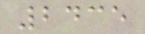2435
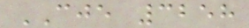CJE 3258
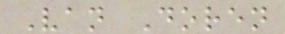Van Doren
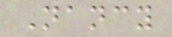Nancy
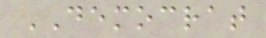DEMOCRAT
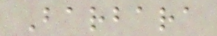Barbara
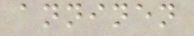anninen
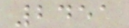2451
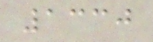1330
